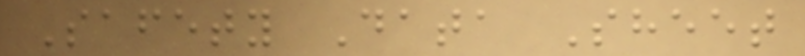Safety Data Sheet
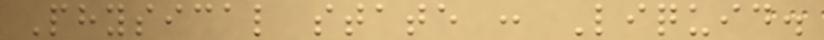Physical state : Liquid.
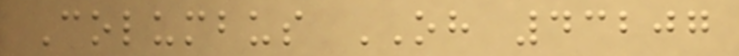Columbus OH 43207
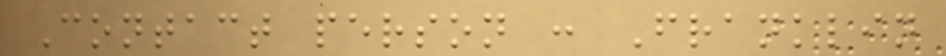Contact person : Franklin
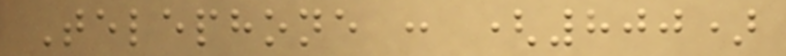Telephone : (800)
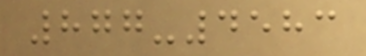877-4583
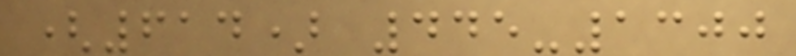(614) 445-1300
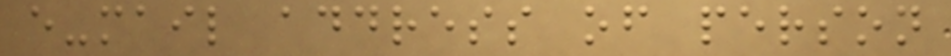e-mail address of person
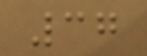37
